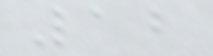12
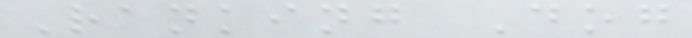Ranking Dog
